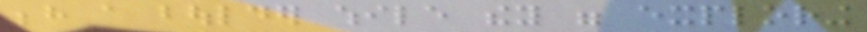behind a boulder while they were exploring
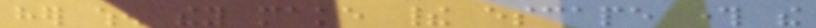her when they make their escape through the
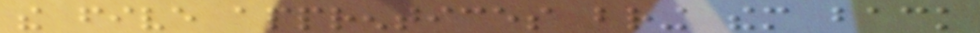the five apprentices bring them back
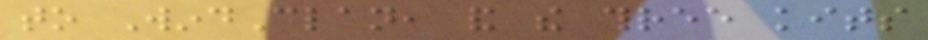to WindClan, and the three kits
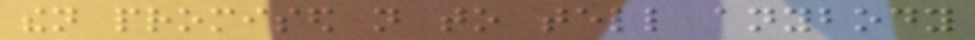then promised not to tell anybody
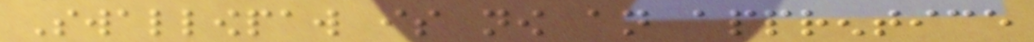Swallowpaw is now an apprentice
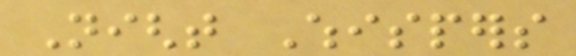Night Whispers
